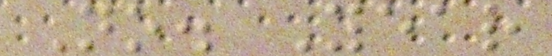No. Year
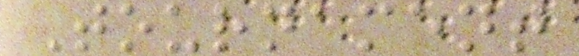Tournament
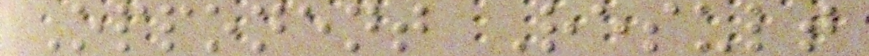Opponent Result
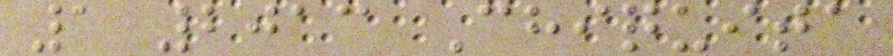1 2013 Chiquita
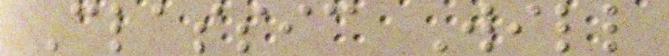Classic Will
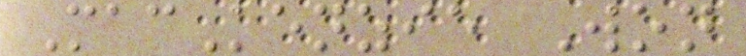MacKenzie Won
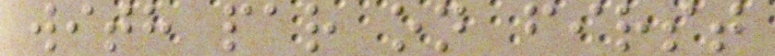with par on first
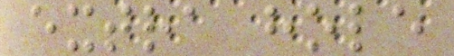extra hole
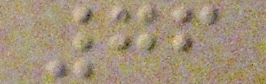76
